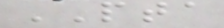PTA
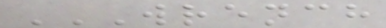WRENCH
